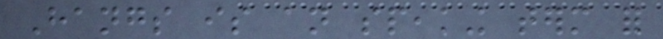Hangs is an speaking term for
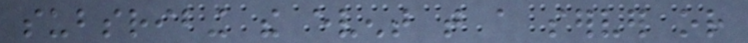subsribing the event that a server or
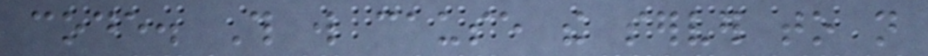code. This will cause the server to not
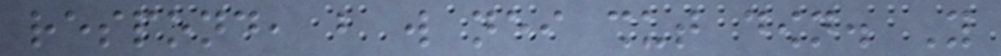respond, but will neither shut down. You
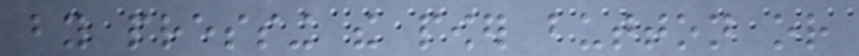by pressing the power button or
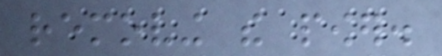removing the power.
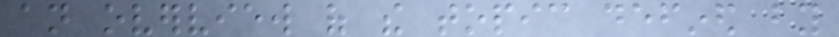an overview of the topic defined by
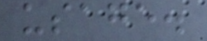usage.
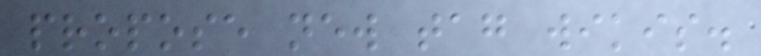propose new tag wikis.
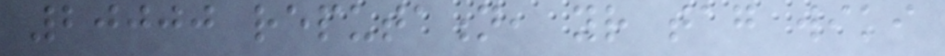20000 reputation, your tag wiki
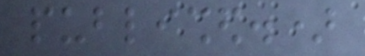published.)
